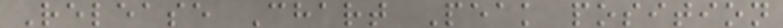Release Chart Peak position
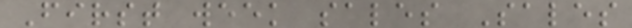First week sales Sales
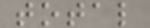total
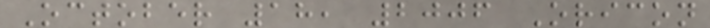October 18, 2006 Oricon
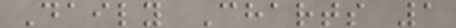Daily Charts 1
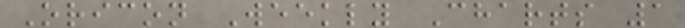Oricon Weekly Charts 1
